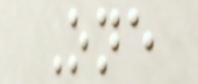One
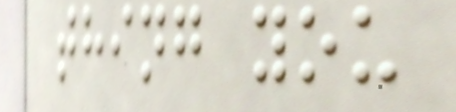thing you
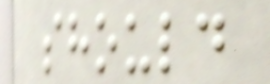should
